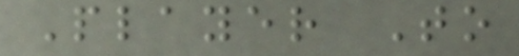Player To
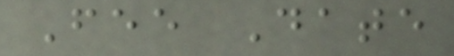Fee Date
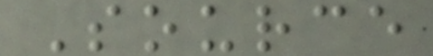Source
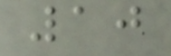10
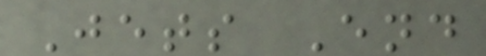Jets End
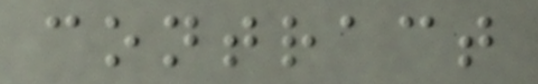contract
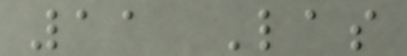11 Las
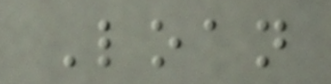Loan
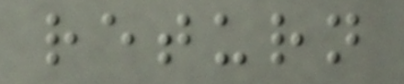return
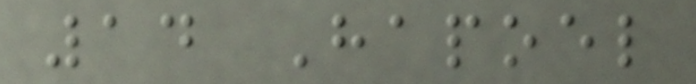14 Hapoel
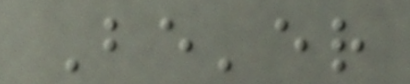Be'er
